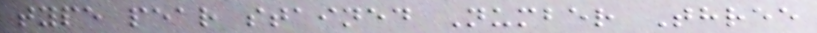type pear stained Number Three
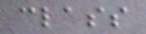class
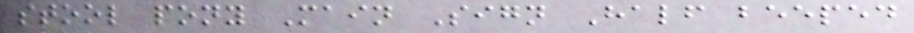stool pony Main Sign Half beeped
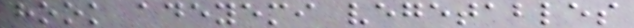hook adeyemi vegetables
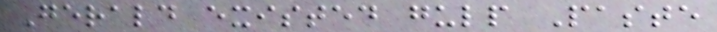Gerald existed gulp Paste
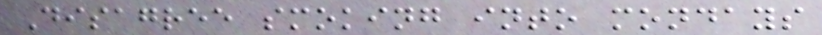Disagree smoking into mondays
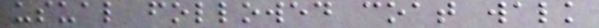usual followed coat walk
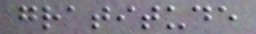gratitude
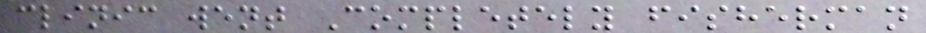clinic went Completely fisherman
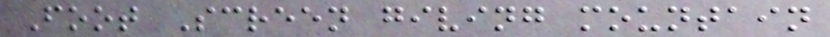Foot Screen giving mountain
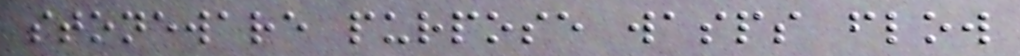stoneware purpose wasps flow
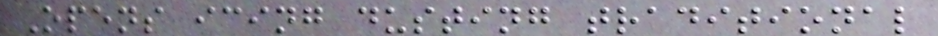Opens icing dusting traditional
